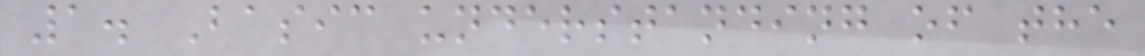1. Basic understanding of the
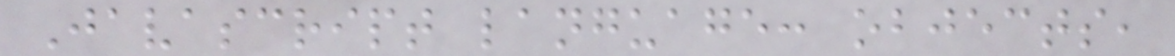Javascript language: objects,
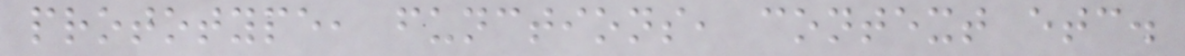prototype, functions, context etc.
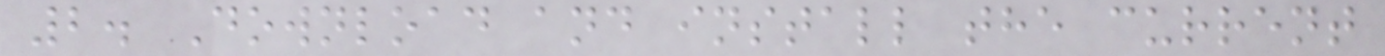2. Download and install the current
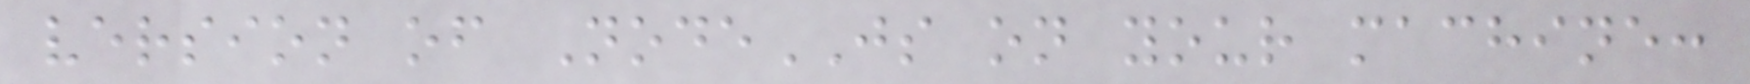version of NodeJS on your machine:
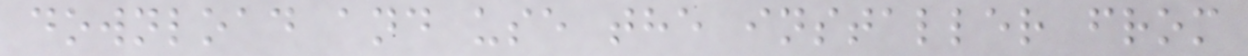download and use the installer from
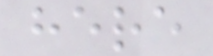here
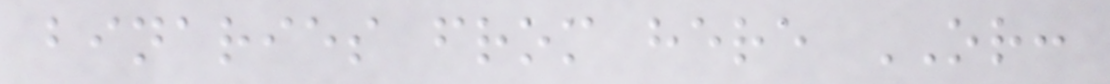binaries from here OR:
